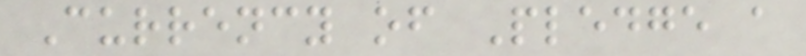Currency of Pledge a
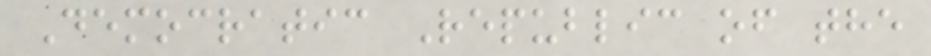Democratic Republic of the
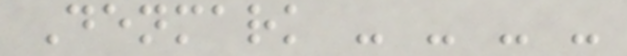Denmark - - - -
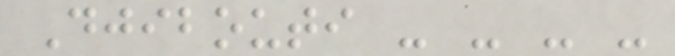Djibouti - - - -
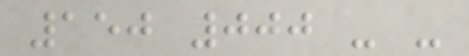150 000 - -
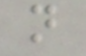n
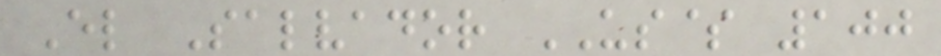El Salvador US$ 100
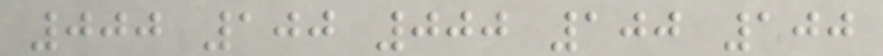000 100 000 100 100
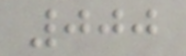000
